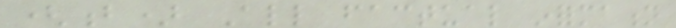(b) All factual information
